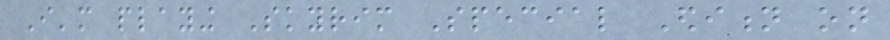I'm playing Skyrim Special Edition on
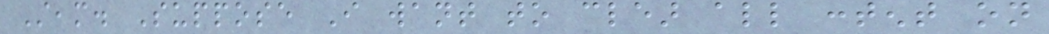Steam. Suppose I want to clear all content on
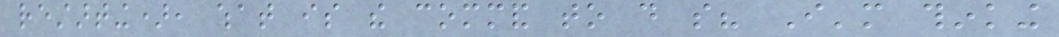restarting), what is the command to do so? I'm thinking
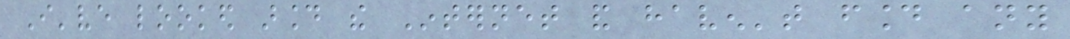I've looked around the Internet and haven't found any
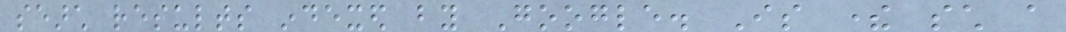search results indexed by Google. Is there such a
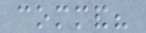command?
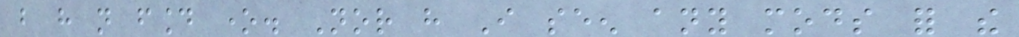but have not found one. Nor have I seen any mods for the
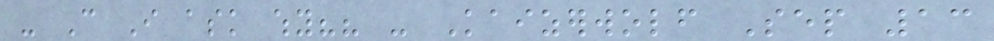- Can I ask why?? - Kaizerwolf Sep 13
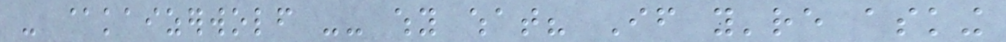- @kaizerwolf -- why what? If you're asking
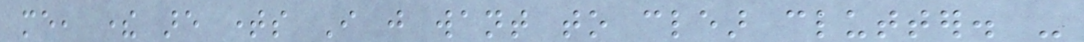me, there are times I just want to clear clutter. -
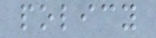policy
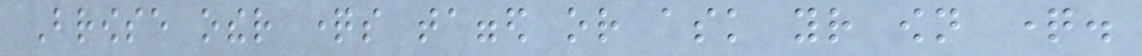Browse other questions tagged or ask your own question.
